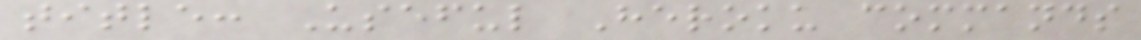title: Useful Heroku commands
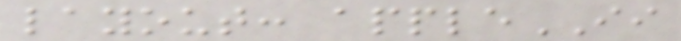layout: appleII
